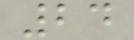24
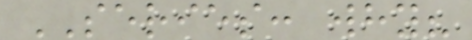SERIES: why?
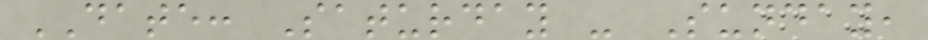DATE: Saturday - Sunday,
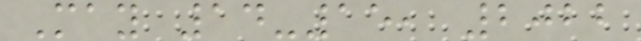May 14-15, 2022
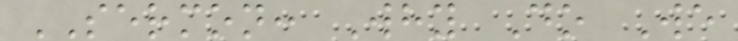SERMON: Why Do We
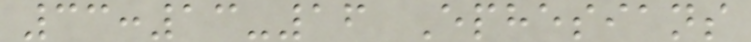33:13-16 Ephesians
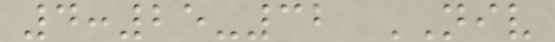4:25-32 NIV
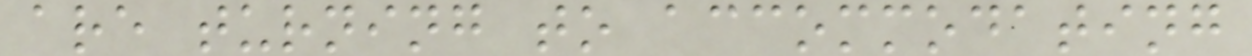are turning to accommodating
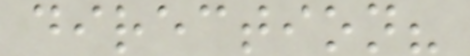direction?
